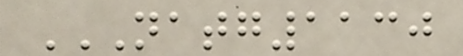NATG1130
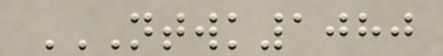NTWK1080
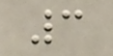3
